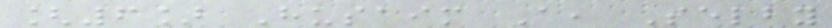[6] Husaim A, Selby
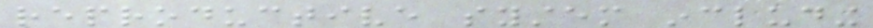reproductive system including
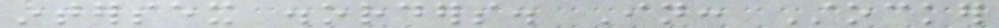intersex disorders. In: Stocker
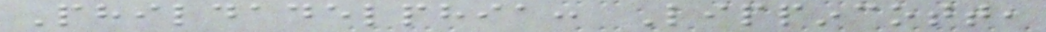Phildadelphia: Lippincott,
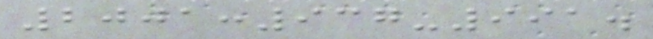2001:937-991.
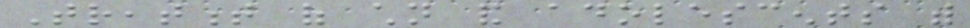Treatment of children and adolescents with
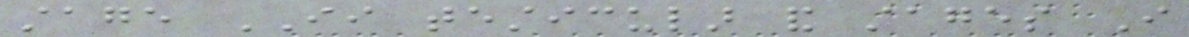stage II testicular and stages I
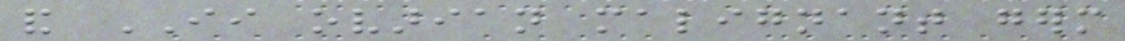and II ovarian malignant germ
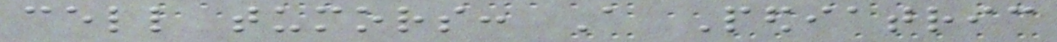cell tumors: A Pediatric
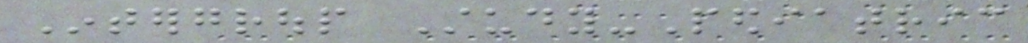Intergroup Study-Pediatric
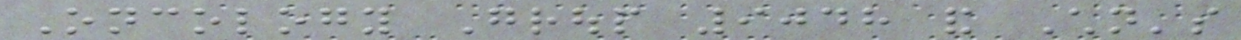Oncology Group 9048 and Children's
